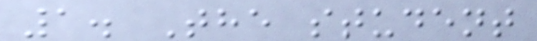1. The student
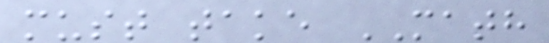must take MATH
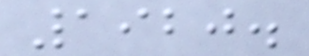1920.
